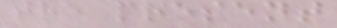the present
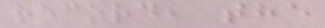record, the
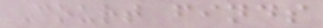Court finds
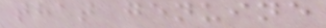that genuine
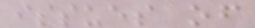issues of
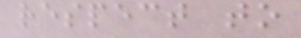respect to
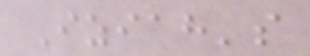Iziah's
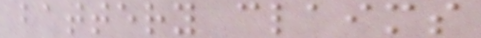battery claims
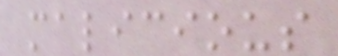malicious
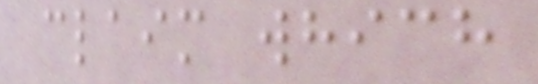claim which
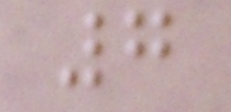7
